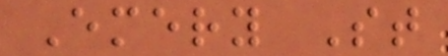Emery St
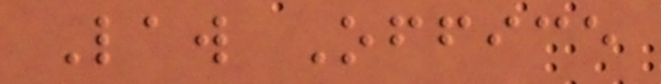Law Office
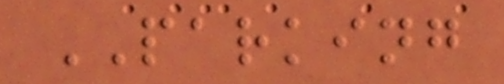PARKING
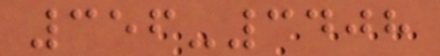356-3408
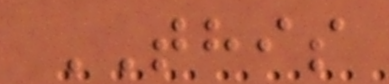THIS
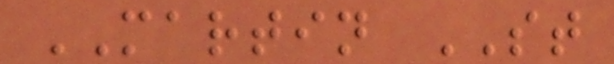MARTIN ST
